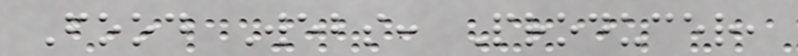Food Webs: Producer,
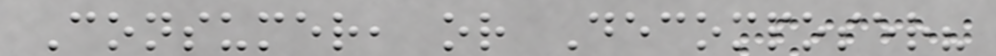Consumer, or Decomposer?
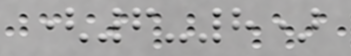(6-8)
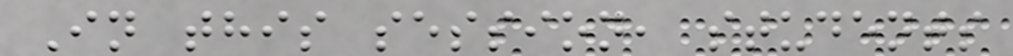In this session, students
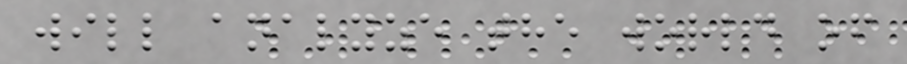will analyze the world of
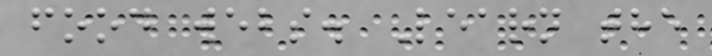food webs. Learn the
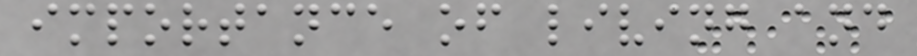importance of living and
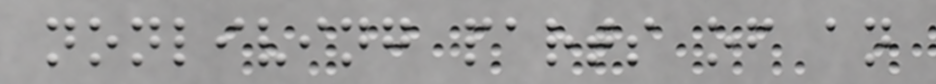nonliving parts of an
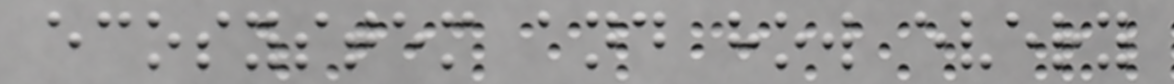ecosystem and how every
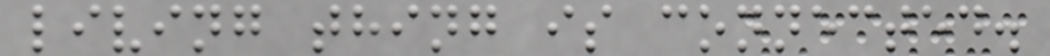living thing is connected.
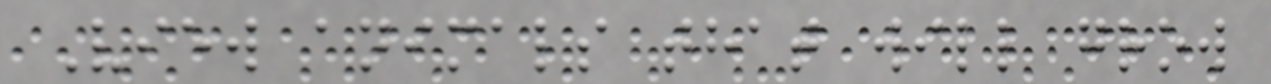View animals that will grow
